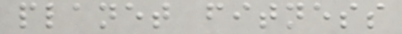planet fitness
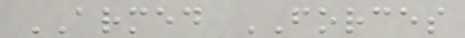ARMED FORCES
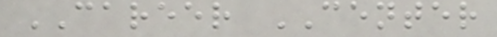CAREER CENTER
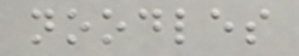noodles
